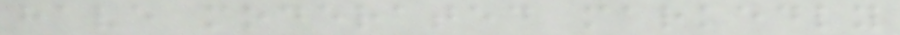have moderated markedly
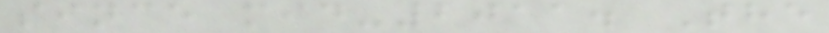since mid-2011. The
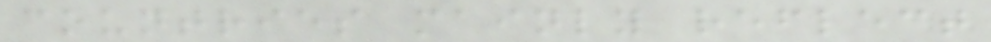countries mainly reflect
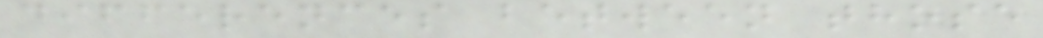differences between those
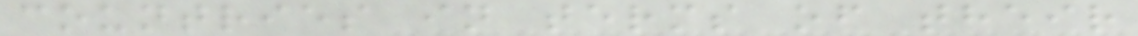countries in terms of their
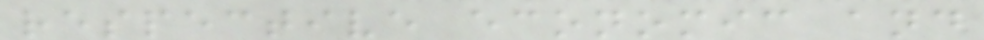respective economic and
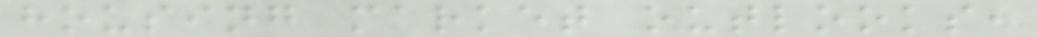housing market outlooks,
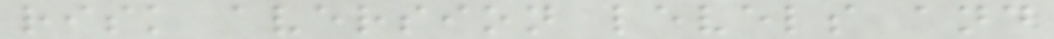risk aversion levels and
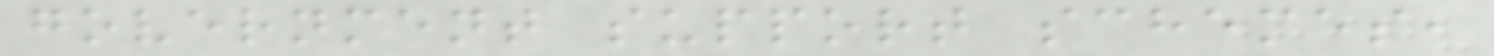government support schemes,
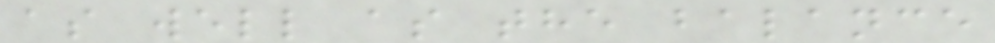as well as the balance
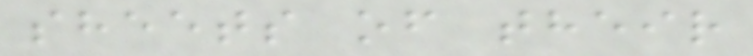sheets of their
